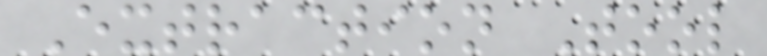Extraction Tool
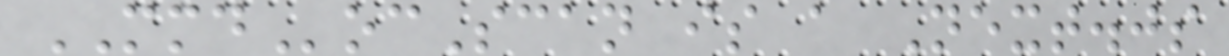MMDocScan is a Next.js
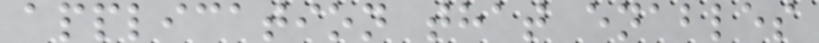application that enables
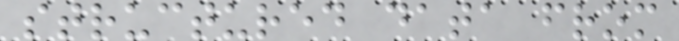structured data from
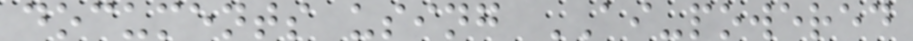documents using AI-powered
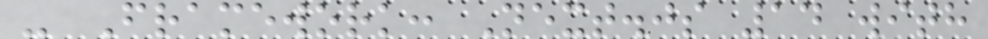- Framework: Next.js 14 with
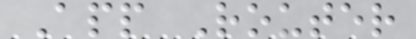App Router
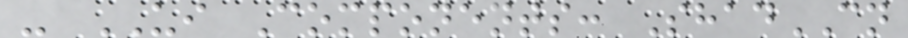- UI Components: ShadCN
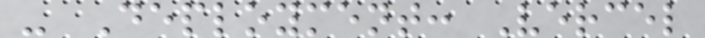- Deployment: Vercel
